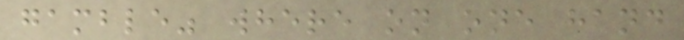gamble" where on one hand
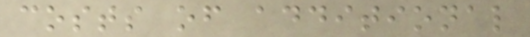costs of additional
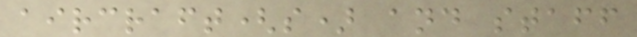aircraft(s) and staff
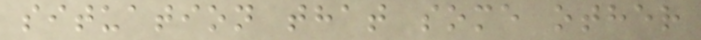situation that some other
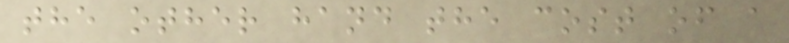the other hand the cost of a
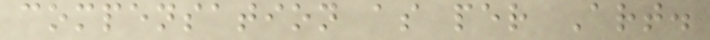compensation as per Art.
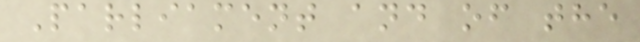Parliament and of the
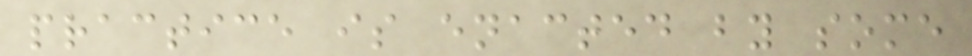practice is enacted by some
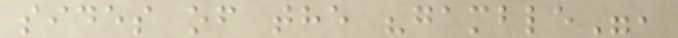sides of the "gamble",
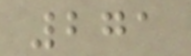271
